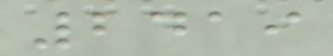2419
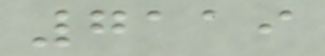7119
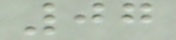07
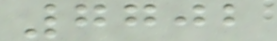7702
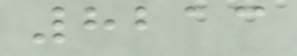8213
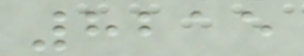8215
